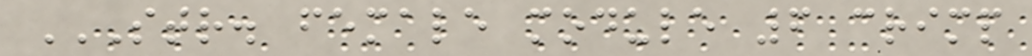STR. FEMALE MODULE 6 CRIMP
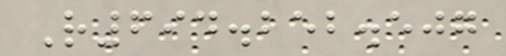R694.252.507
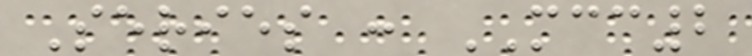Series : MCC2
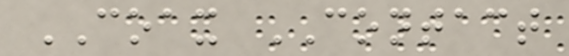COAX CONTACT
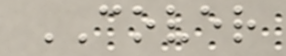COVER
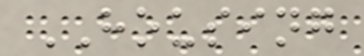HOUSING
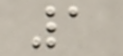1
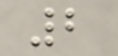2
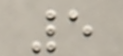5
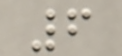6
